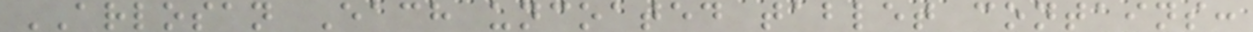ARLOSAN Each uncoated tablet contains:
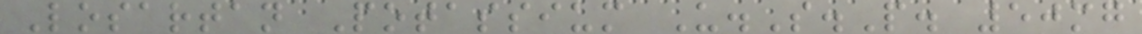Losartan Potassium U.S.P. 50mg
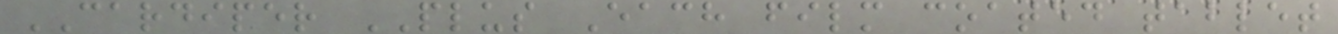CARDIPER PLUS Each film coated tablet
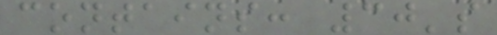contains: 30's
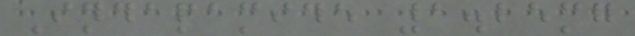Indapamide 1.25mg
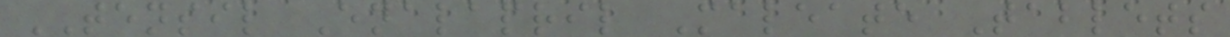TENSIL Enalapril Maleate Tablets
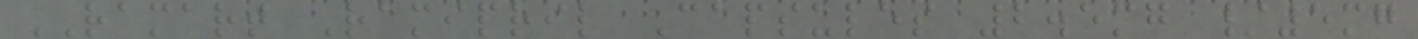RAMART Ramipril Capsules 2.5mg /5mg
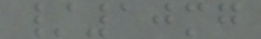/10mg
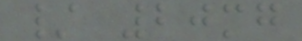/ 20mg
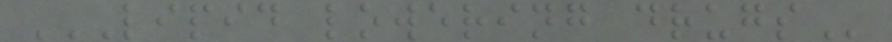LIPID LOWERING DRUGS
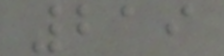219
